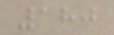180
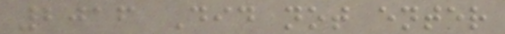2016 Did not enter
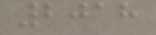2018
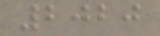2020
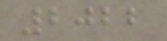2022
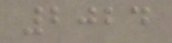2024
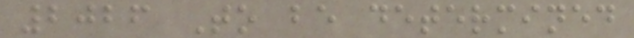2026 To be determined
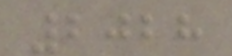2028
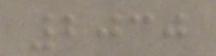2030
